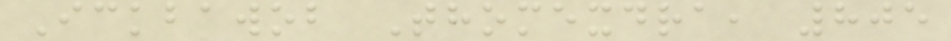Ickbawob Thomexdra, 805
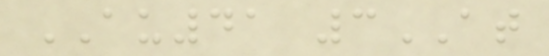AU41 3AT
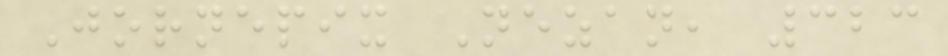Jornepix Nezan, 323
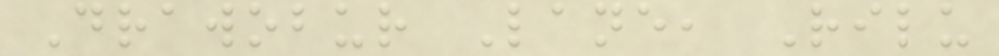Drawobur Lane, Rilu
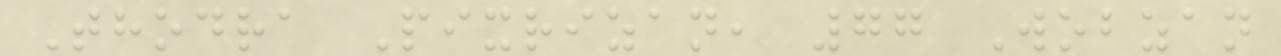Thodra Pixrizan, 77 Wobzan
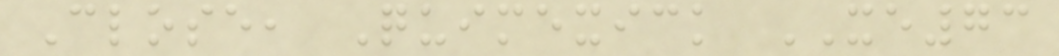Close, Quimexick XE73
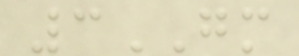3GM
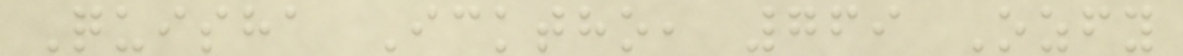Quisha Icktho, 769 Ozfy
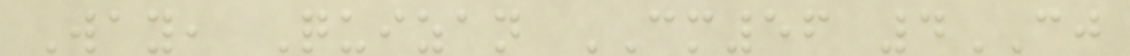Way, Quizan CM56 4CJ
